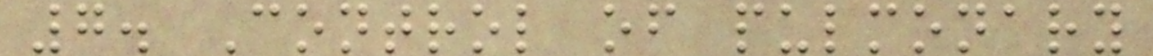7. Control of pulmonary
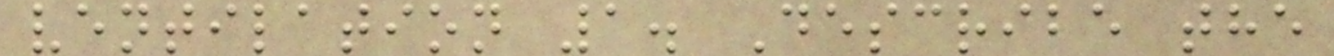ventilation 1. Describe the
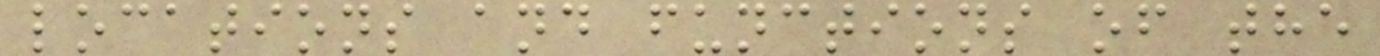locations and functions of the
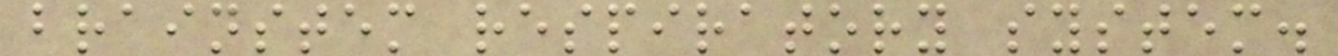brainstem respiratory system.
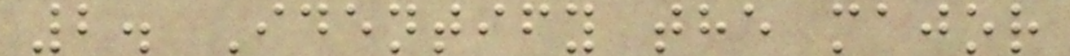2. Identify the major
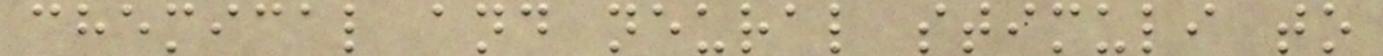chemical and neural stimuli to
